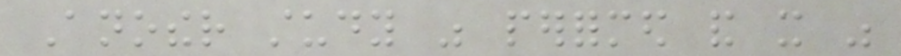Another study was performed and it was
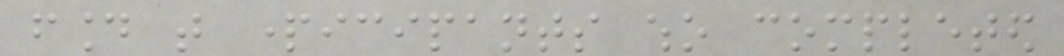found that participants who completed
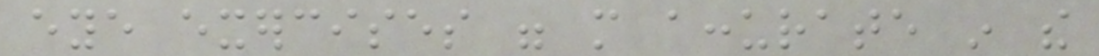eye exercises were more accurate in the
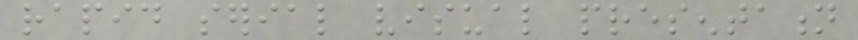rapid serial visual presentation
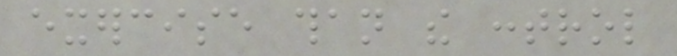exercise than the control
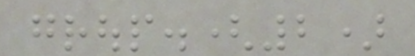group.(2)
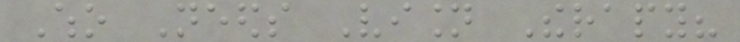Who Needs Vision Therapy?
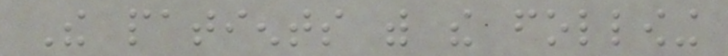The patients with the following
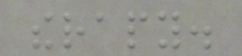therapy.
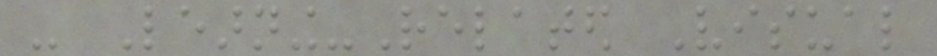- Learning-Related Visual
